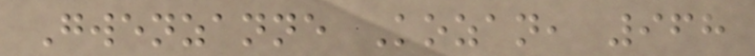Gwenzanne Kozan, 968
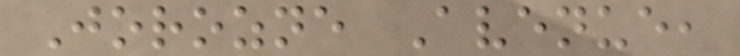Jorozne Avenue,
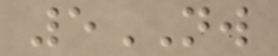5NW
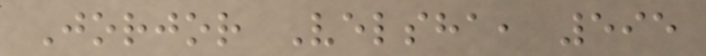Jorjor Velsha, 595
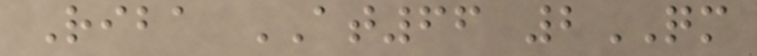Riba AT66 2QM
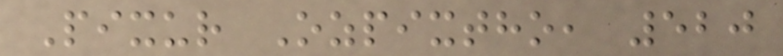Pixur Ozpixtho, 520
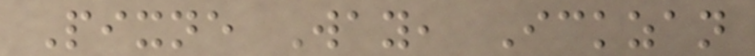Pixne Way, Ickzan
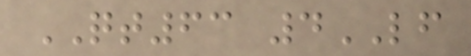QT63 4LF
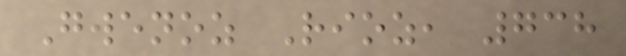Gwenoz Rioz, 738
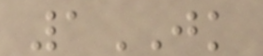1JK
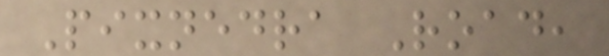Pixnedra Road,
